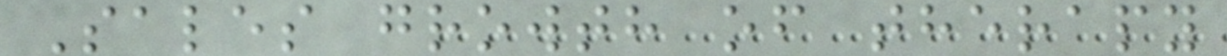Sales growth of therapy
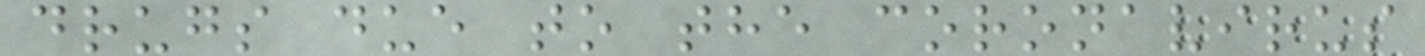drugs due to the coronavirus
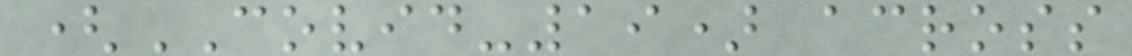(COVID-19) across
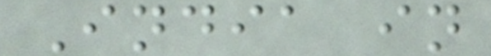India in
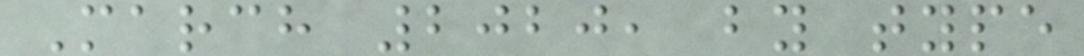March 2020, by type
